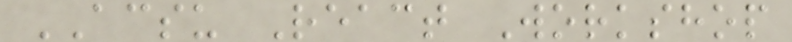ACSU React Workshop
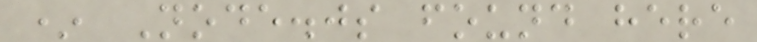* Node.js found here
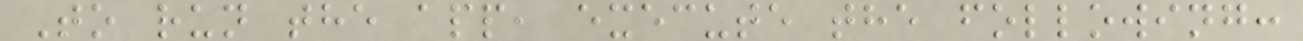To run the app, execute the following:
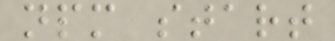npm start
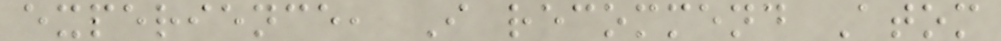experience, I recommend Atom
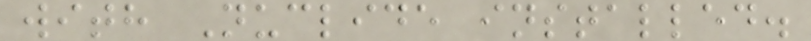with Nuclide installed.
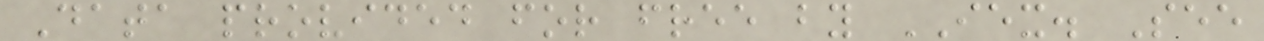Data provided for free by IEX. See
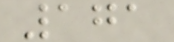171
